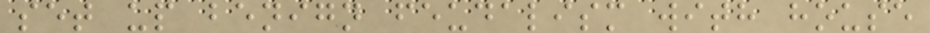set up benign feudalism with house
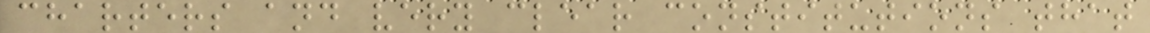charters and very clear constitutions that
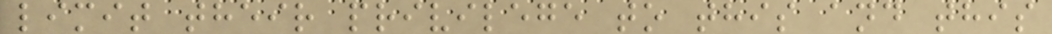limit their privilege to this and this
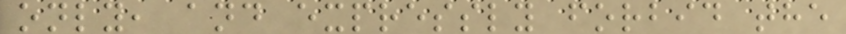only, and expressly forbid the
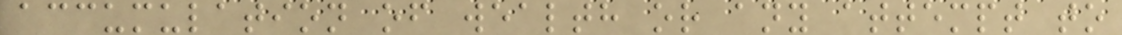accumulation of wealth or any attempt to
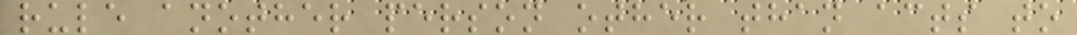rule another person other than acts to
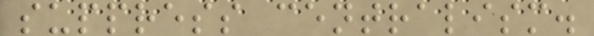suppress centralism.
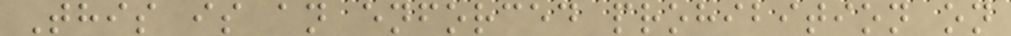This is an enforced prohibition on
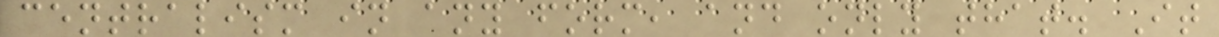centralism in any form, and only that. It
